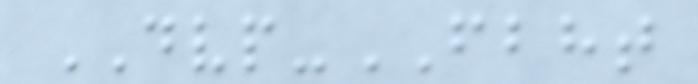DVP-FBHT
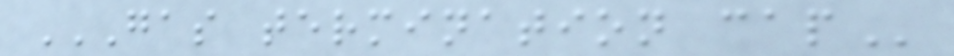GAS TERMINATION CAP
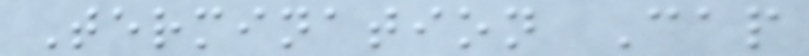Termination Cap
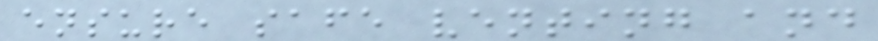ensure safe venting and
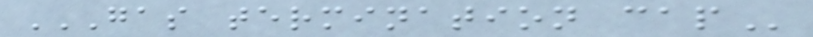GAS TERMINATION CAP
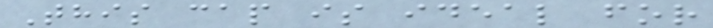This cap is ideal for
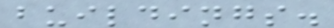buildings.
